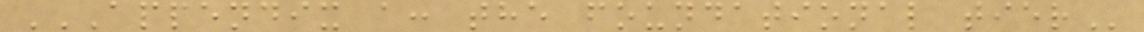APPENDIX A: THE FOUNDATIONAL TIER
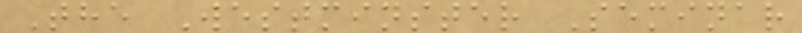The Westminster Seminar
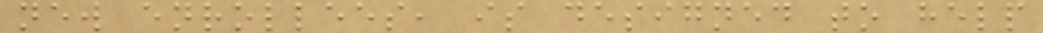new enrollees, is designed to help
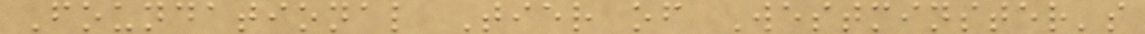Foundational Tier of Westminster's
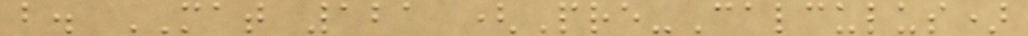b. MAT 121 (Pre-Calculus)
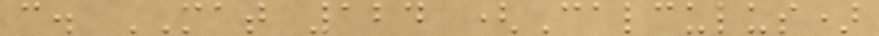c. MAT 124 (Calculus)
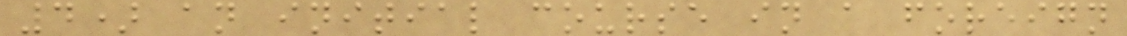4) an initial course in a foreign
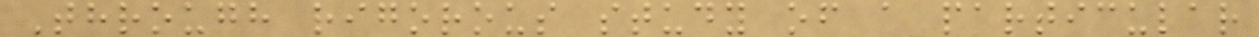Through rigorous study of a particular
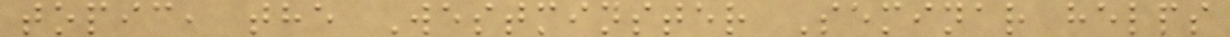topic, the Westminster Seminar helps
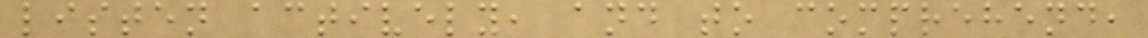listen actively, and to comprehend,
